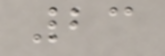23
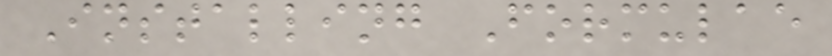Installing Formulae
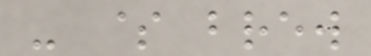- $ brew
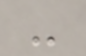-
